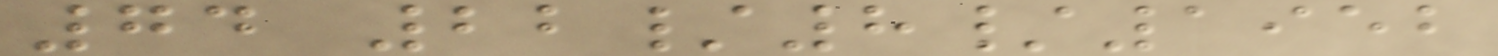74 22/8/1952
